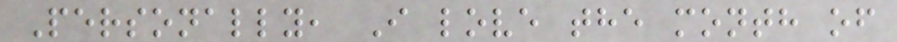Personally, I love the month of
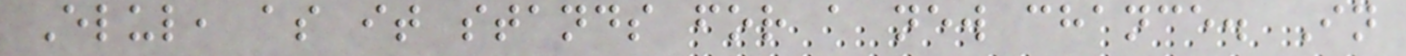Elul, as it stands for a new chance. In
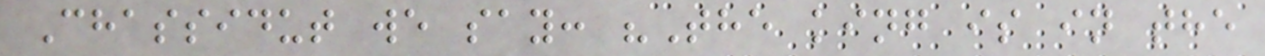Chassidut we say: "The king is in the
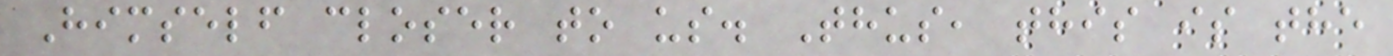Himself closer to us. Thus, this is the
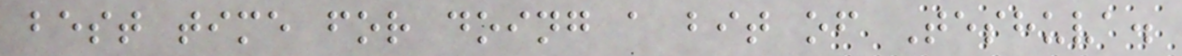best time for doing a bit of Teshuva.
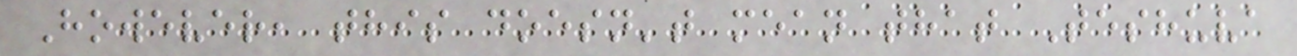However, this doesn't mean that Teshuva
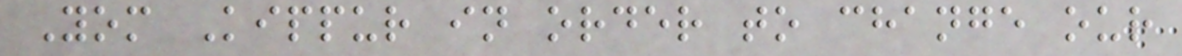Yom Kippur in order to change our
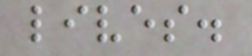lives.
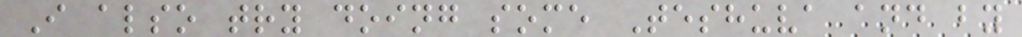I also try doing some Teshuva and by
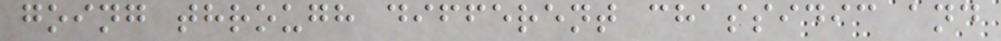going through different chassidic and
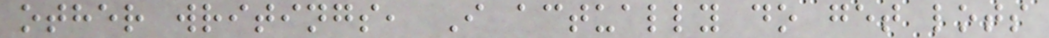other writings, I actually do get lots
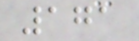171
